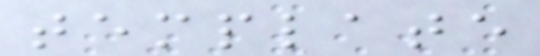template
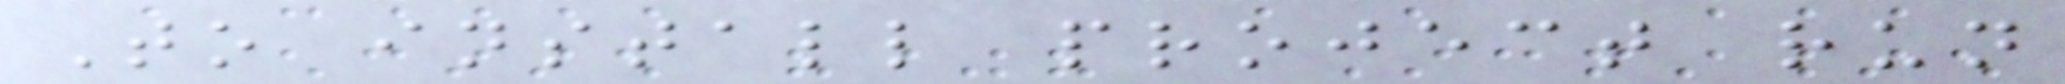To install project run
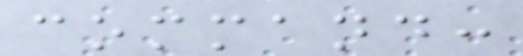command:
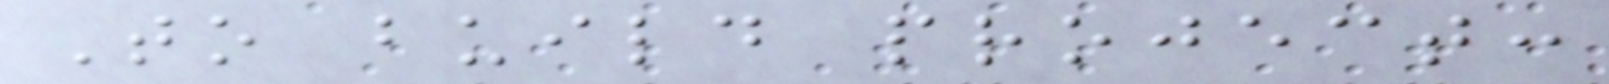To build project:
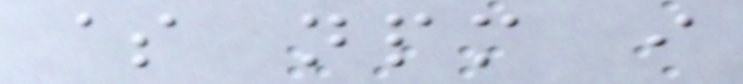$ npm i
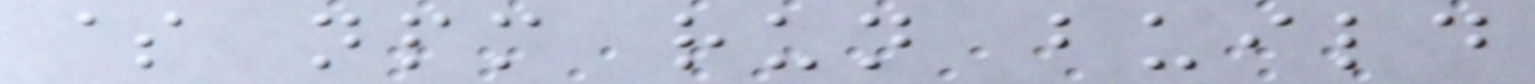$ npm run build
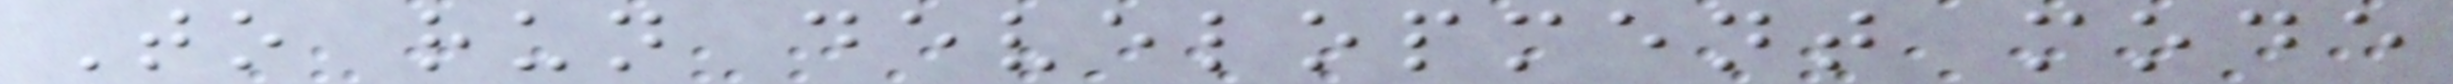To run development mode
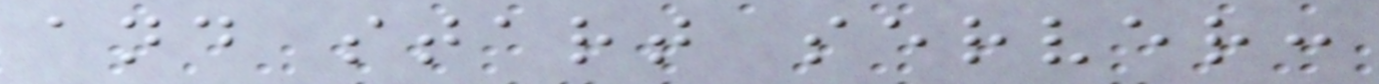and start server:
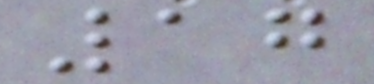17
